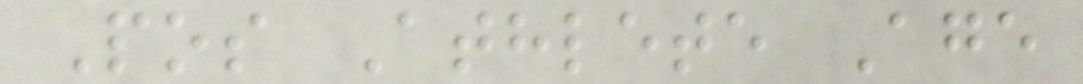Pos Athlete Age
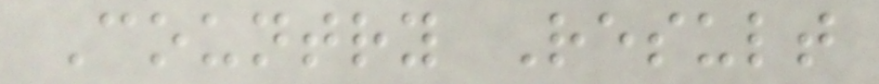Country Result
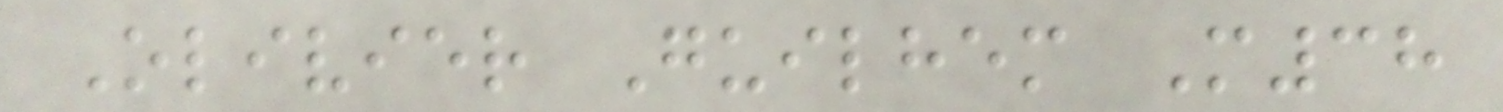Olivier Guilhem M38
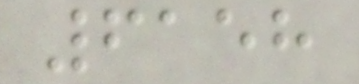6158
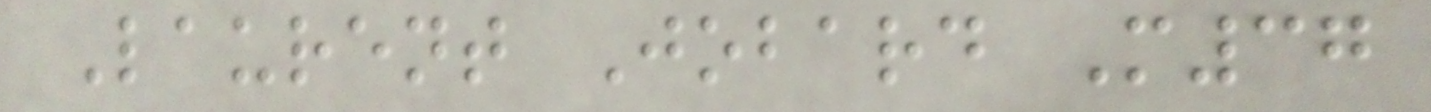Laurent Jobard M37
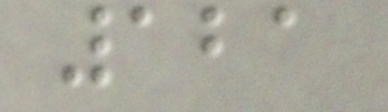121
